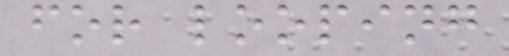for looping
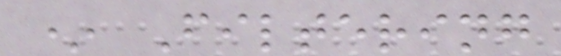* Filtering
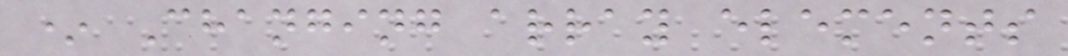* Changing array elements
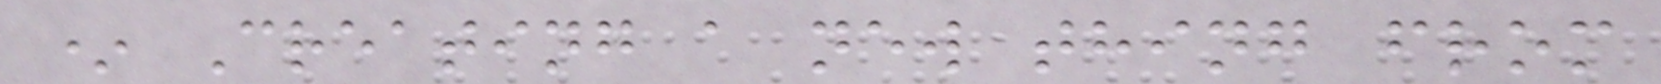* Creating a new thing from
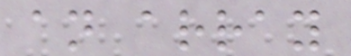an array
